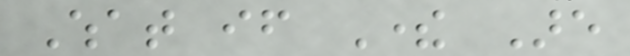What if There Are
